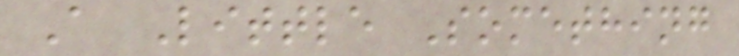A Little Something
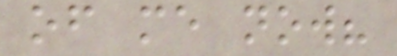of me now?
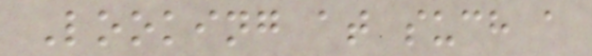Looking at such a
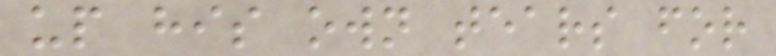up his own tears for
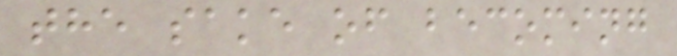the sake of becoming
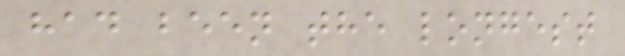had been the longest
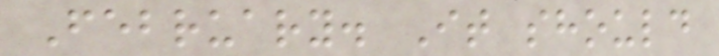February. It should
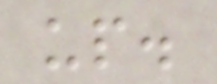up.
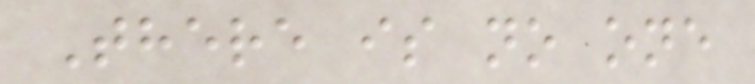There is no one
